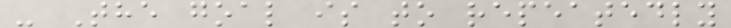- The goal is to repeatedly
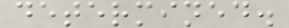determined.
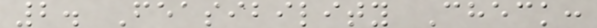2. Feasibility Check:
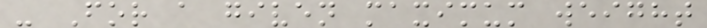- For a given maximum weight
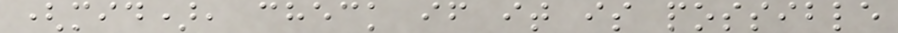(mid), check if it is possible
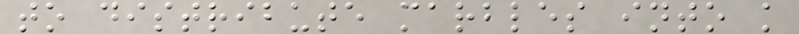to distribute marbles into k
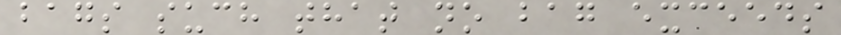bags such that no bag exceeds
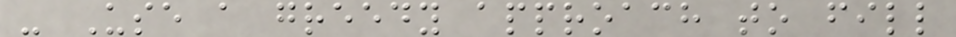- Use a greedy approach to fill
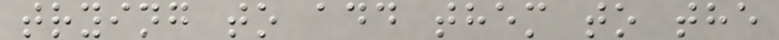trying to add them to the
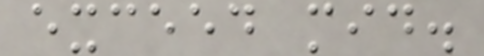exceed mid.
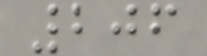206
